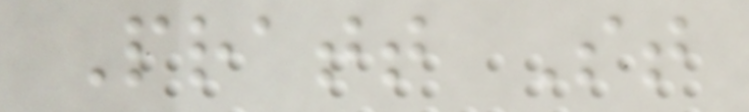Pratt St
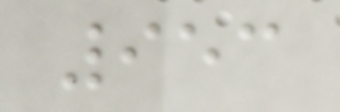953
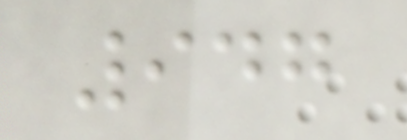947
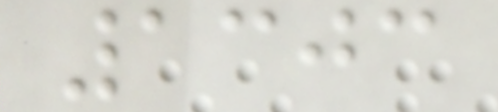1303
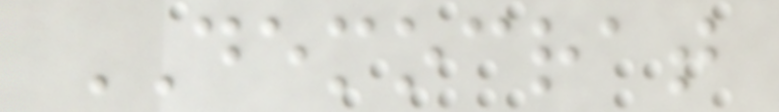DEMOCRAT
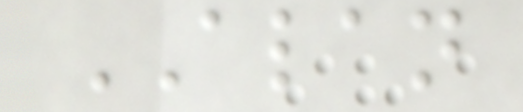ALAN
